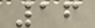16
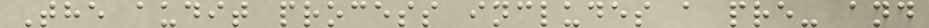The audit process includes a pre- and
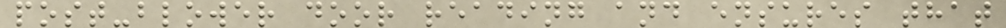post-blower door reading and ensures that
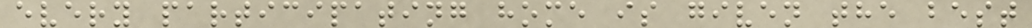every participating home is given the best
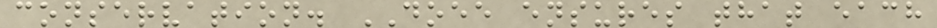conservation. DOEE ensures that each
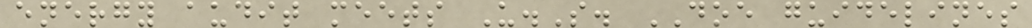energy audit meets U.S. DOE guidelines
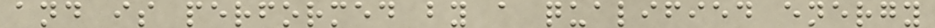and is performed by a qualified energy
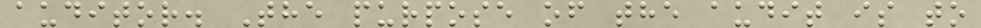auditor. The purpose of the audit is to
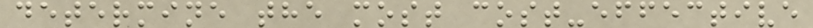determine the most cost-effective
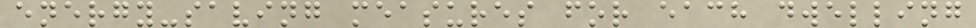energy-saving measures for each dwelling
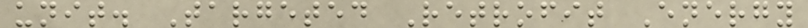unit. Targeted Retrofit Energy
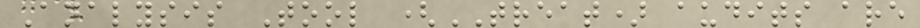Analysis Tool (TREAT) audits are
